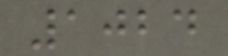1024
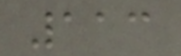113
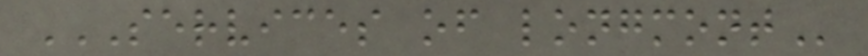SERVICES OF LONGMONT
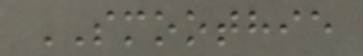SMOOTHIE
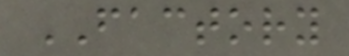FACTORY
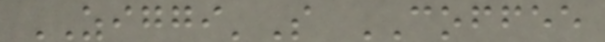ZIGGI'S COFFEE
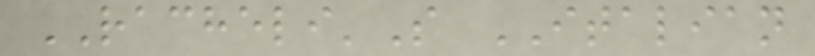RACHELI'S ITALIAN
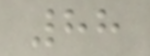88
